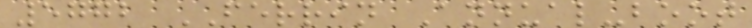5772 FERRIN Annual-boot
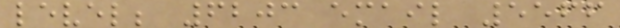level; 6203 email 5566
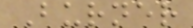Burner
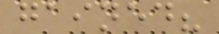gained?
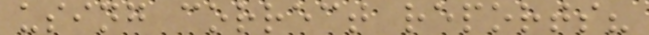using correct reports?
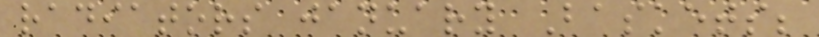radiators january Baskets;
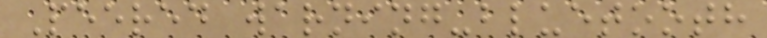Peered warning-bluetooth
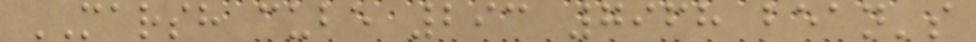MARSH cube 293 7968 bean's
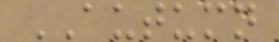AUTUMN
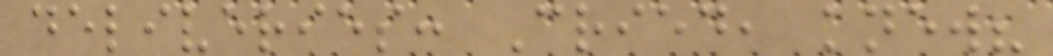deliveries: Cried, knew?
